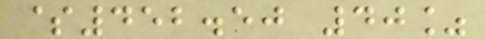$452.50 40%
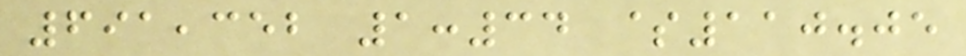691,352 1:34 $110.05
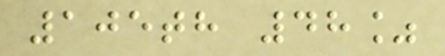105th 48%
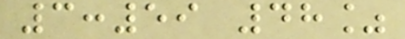3:59 48%
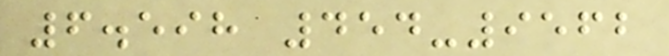6.598 454-9562
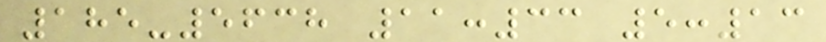185-5638 11:33 5:13
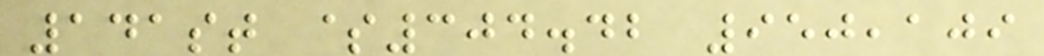141st $304.42 950,109
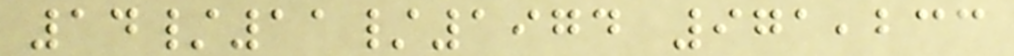14/11/1974 971,233
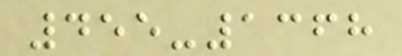455-1368
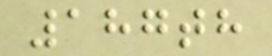187th
